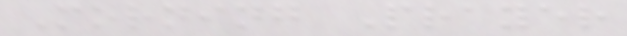Morning Prayer
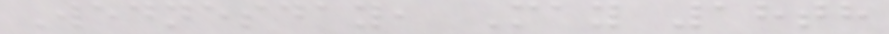Wednesday, May 18th
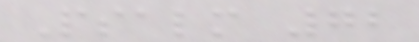Psalm 72
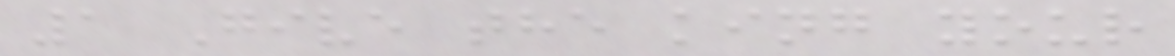1 Give the king your
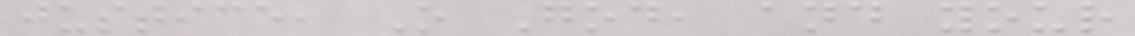justice, O God, and your
